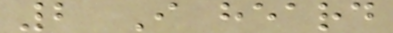2 I heard
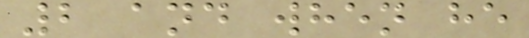2 and when he
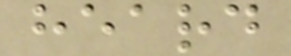heard
